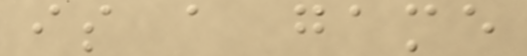is a game
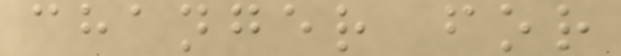changer for
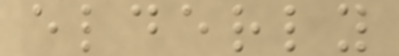elderly
